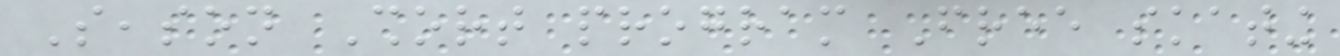Season Short program Free skating
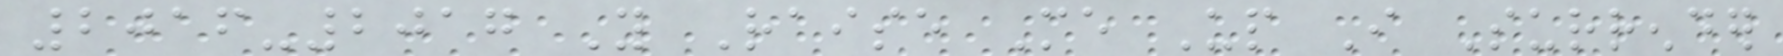2016-2017 You Raise Me Up I Surrender
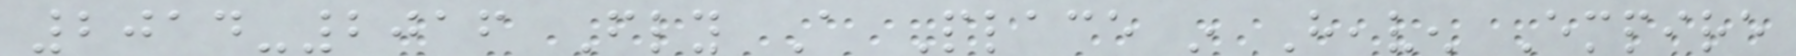2014-2016 Fly A Place in Heaven Empire
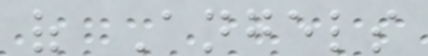of Angels
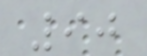90
